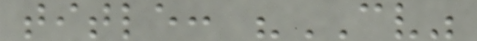title: "CV"
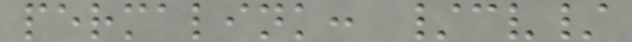permalink: /cv/
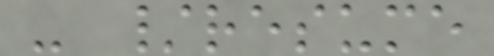- /resume
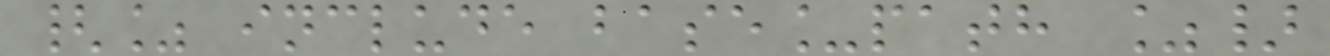{% include base_path %}
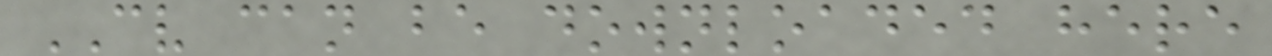CV can be downloaded here
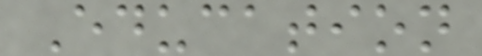Education
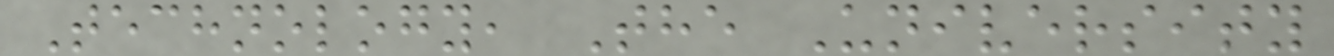Technology, The University
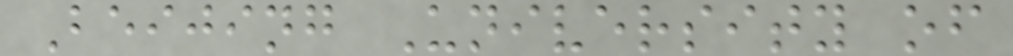Beijing University of
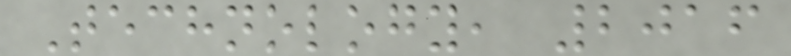Technology, 2016
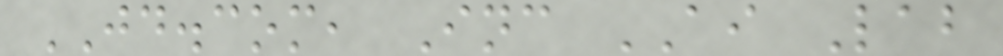JD.com, Inc AI Lab
